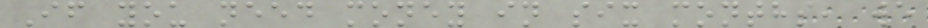If you need money in six months, we
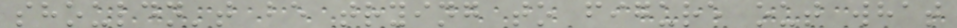shouldn't be trying to figure out what
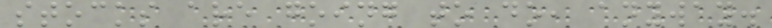stocks are going to do, anyway.
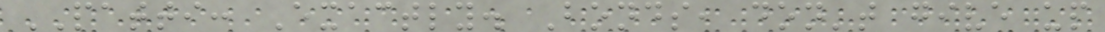PATTI: Exactly. Bonds, don't give up
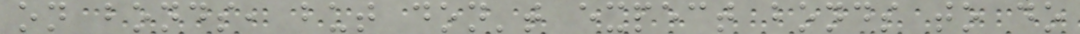on bonds, but don't expect bonds to do
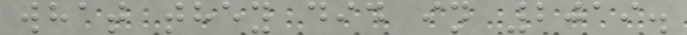what they did in 2019.
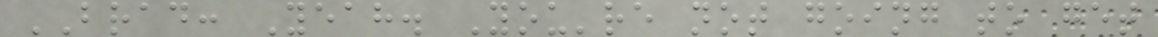BRAD: Yeah. You're not going to get
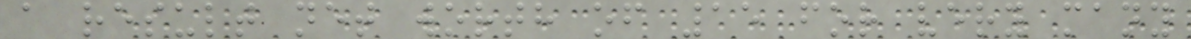a result net worth of 15 for very many
